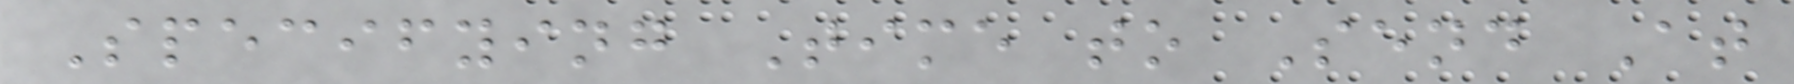Specifying Time to Send At
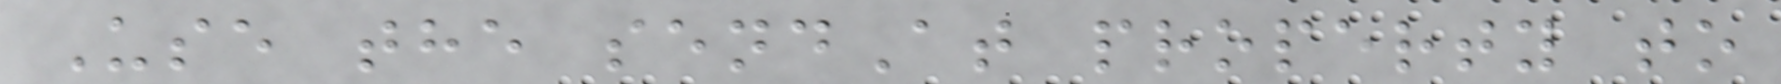Use the sendAt property to
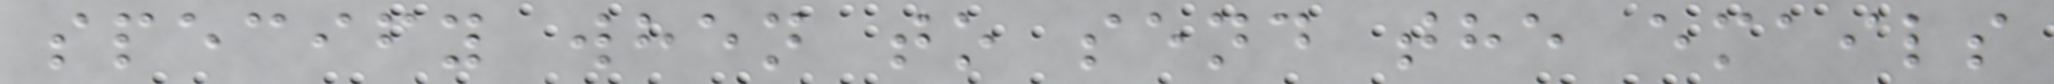specify when to send the emails
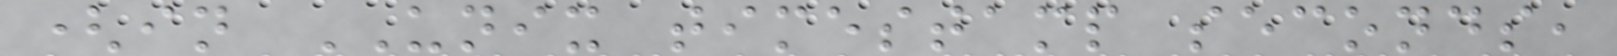(in UNIX timestamp seconds,
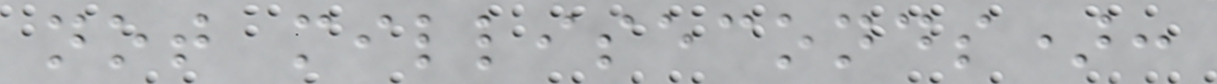not milliseconds):
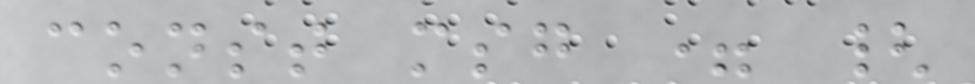const msg = {
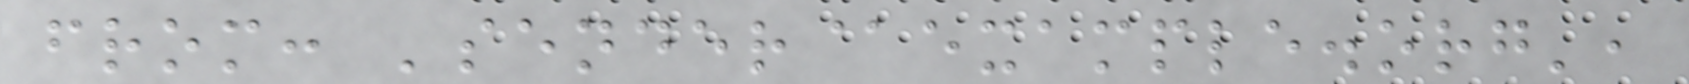from: 'sender@example.org',
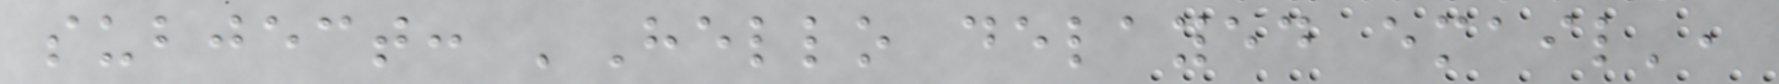subject: 'Hello delayed email',
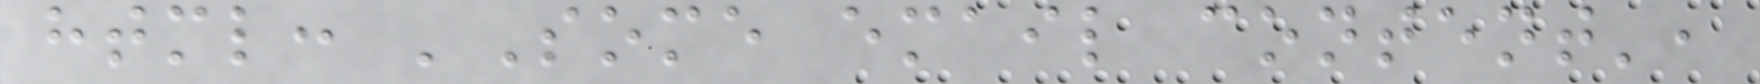html: 'Some email content',
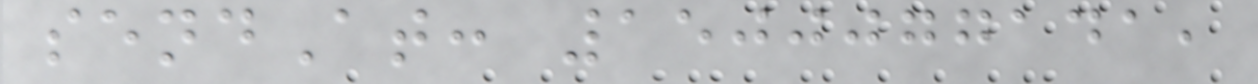sendAt: 1500077141,
